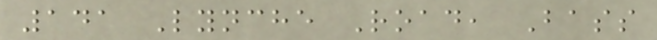141 Lynche Road, Bass
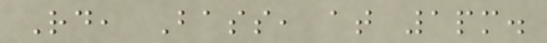Rd, Bass, at 1pm.
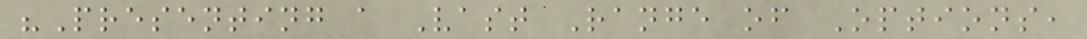"Presenting a Vast Range of Options,
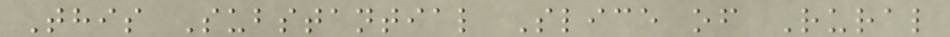This Substantial Slice of Rural
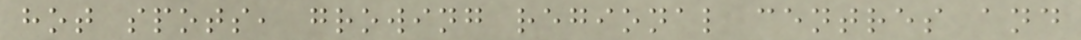hot spots, growing regional centres and
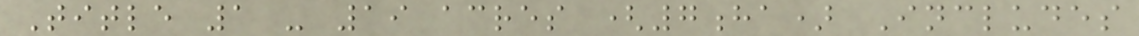Title 1 - 19 acres (7ha) Includes
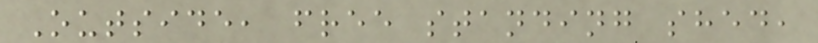Outside, free standing shed,
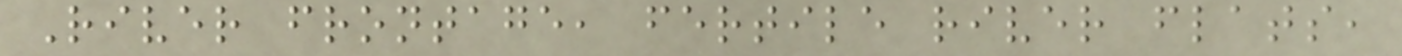River frontage, fertile river flats,
